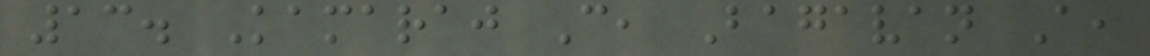13. Kamaraj C, Bagavan A,
